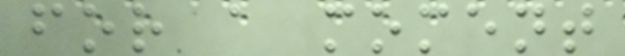for a moment
